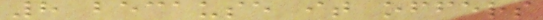8 because it offers
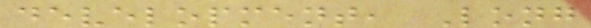development, Long
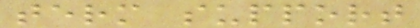term support
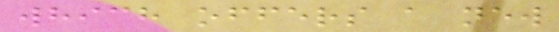which offers a new
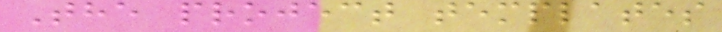The project templates
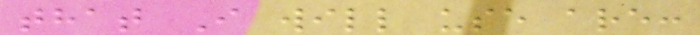that I will use are:
